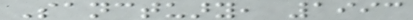Sanctuary, 1993
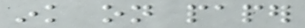ink on paper
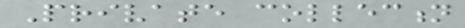Private collection
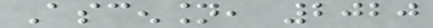Ascension, 2020
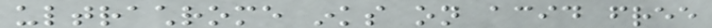ultrachrome inks on acid free
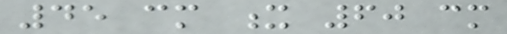45 cm x 60 cm
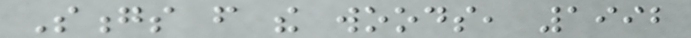Songs from the woods, 1992
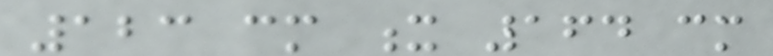123 cm x 164 cm
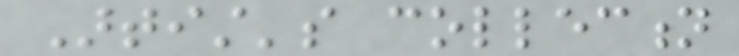Artist's collection
